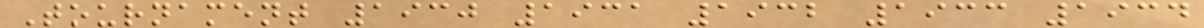Tournament 1930 1931 1932 1933 1934
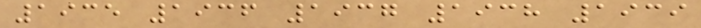1935 1936 1937 1938 1939
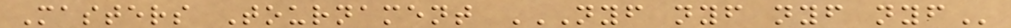Masters Tournament NYF NYF NYF NYF
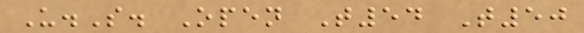U.S. Open T54 T50
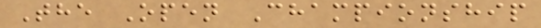The Open Championship
